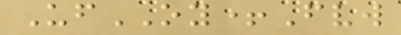UfOY+Fvw
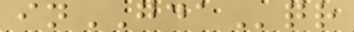inGDAqr
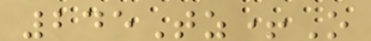245Tz+O
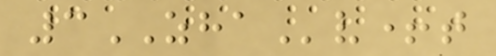3ZHAv+t
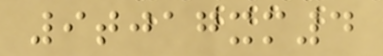9tjagxm4
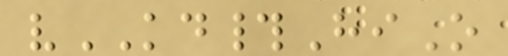vKD#HiO
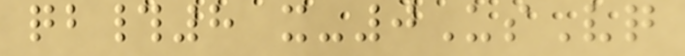qb#8 x-0UsVq
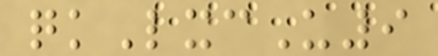qkLxcU9
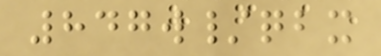847w/qbx
